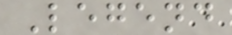Legend
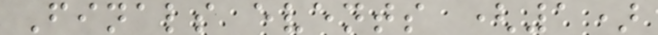Finals events (1)
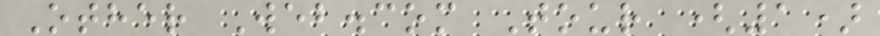Other Web.com Tour (1)
